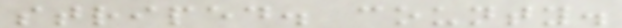striped. county.
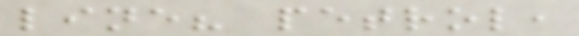line? petrol,
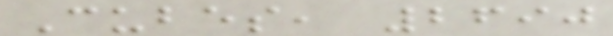Cubes, 2690
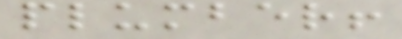plumber!
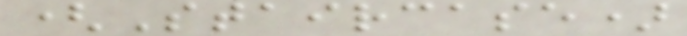(Staircase)
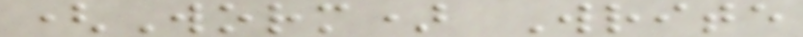(Worm) Write
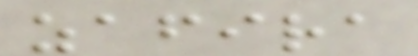zafira
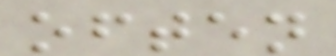often
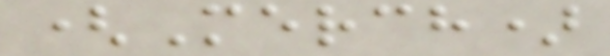(Merch)
